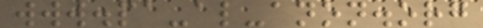www.pa-al-anon.org
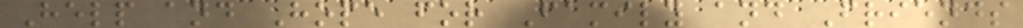Help and Hope for Family and Friends
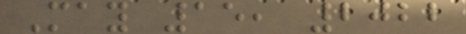May 15, 2022
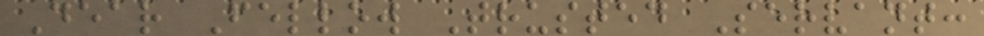Dear Fellow Trusted Servant:
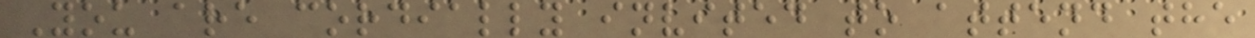You are cordially invited to attend the
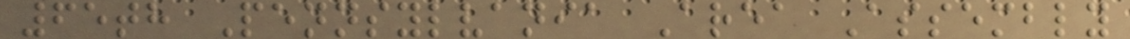65th Pennsylvania Area Assembly
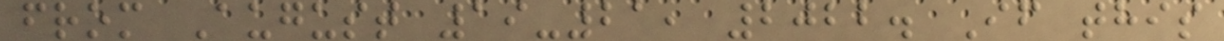from August 19-21, 2022. If this
